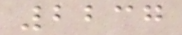2237
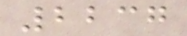2237
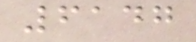6147
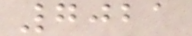7021
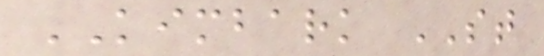KIMBARK ST
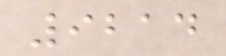9214
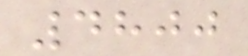4800
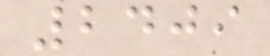2409
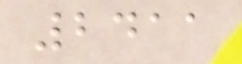2411
